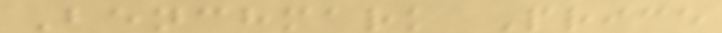Benchmark Price
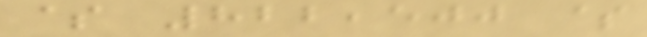$ 822,500 $
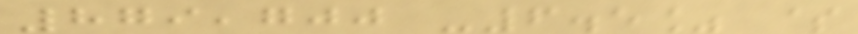879,700 -6.5% $
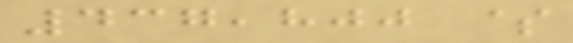437,800 $
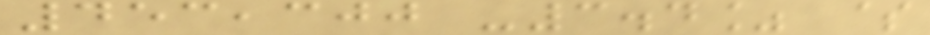453,300 -3.4% $
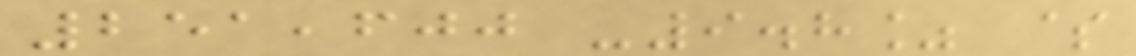251,600 -9.8% $
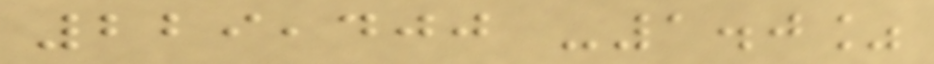229,400 -1.0%
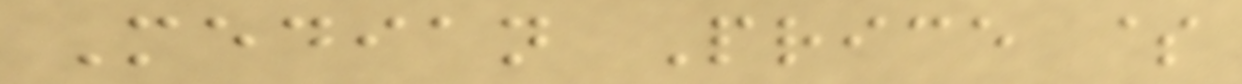Median Price $
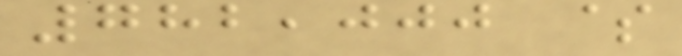782,000 $
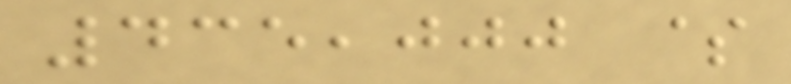435,000 $
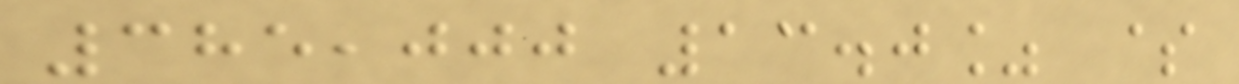385,000 13.0% $
